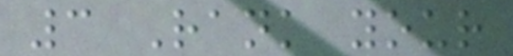3 Rank your
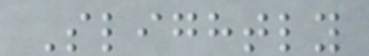Slightly
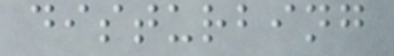disturbing
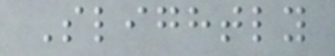Slightly
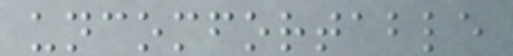uncomfortable
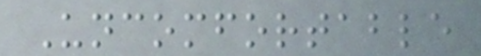Uncomfortable
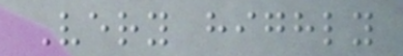Very highly
